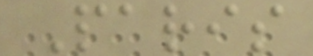Paris
